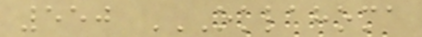550 OKLAHOMA
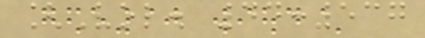[Vol. 44:537
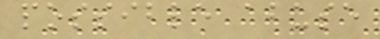possible abuse
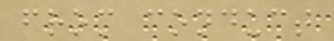from conduct
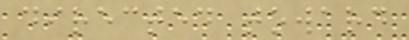directed toward
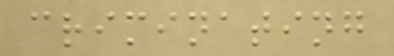criminating
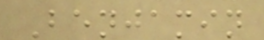Benjamin
